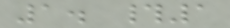1. #1
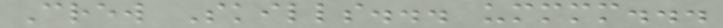Crew Skills... ummmm...
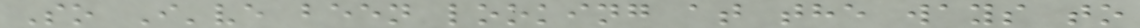So I've been looking at the ways to
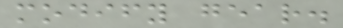modify gear.
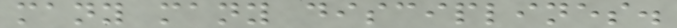many many disciplines.
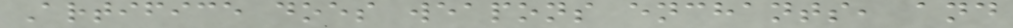Artifice does weapons enchants, and
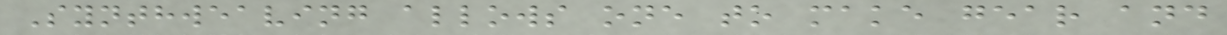Synthweaving allows one to make gear and
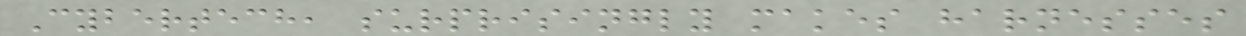Cybertech, surprisingly makes harnesses
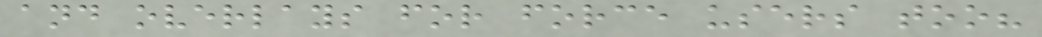and overlays for force users too?
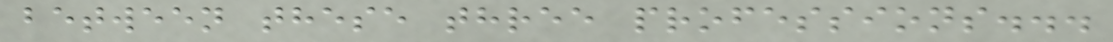between these three professions...
